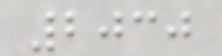2030
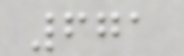671
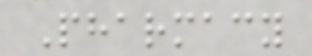Pharmacy
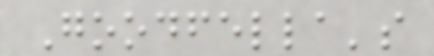Goodfella's
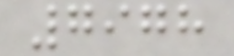7978
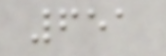651
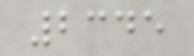2345
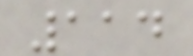114
